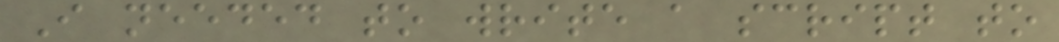I needed to write a script to
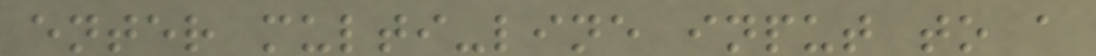enter multi-line input to a
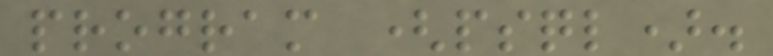program (psql).
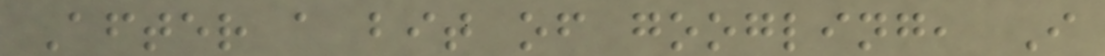After a bit of googling, I
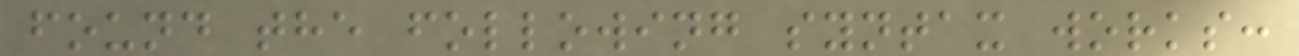found the following syntax works:
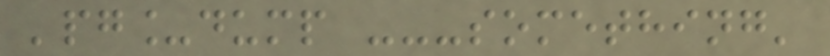'pg_dump ---something'
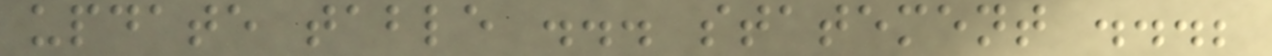update table ... statement ...;
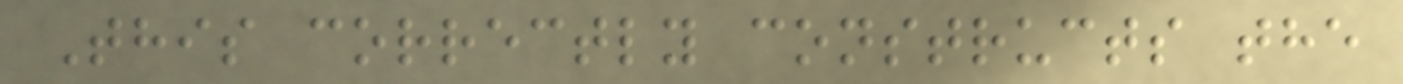This correctly constructs the
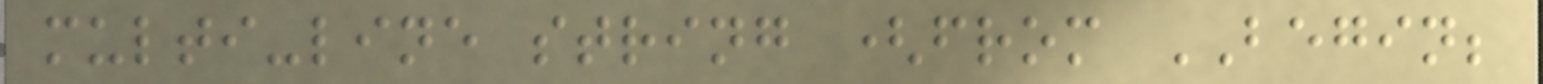multi-line string (from BEGIN;
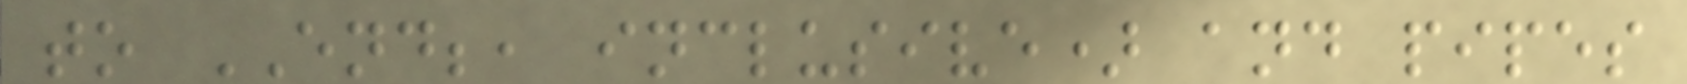to END;, inclusive) and pipes
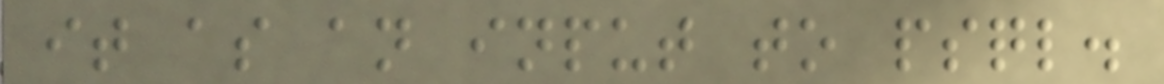it as an input to psql.
